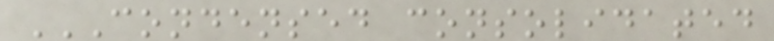CONDENSED CONSOLIDATED
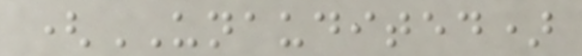(UNAUDITED)
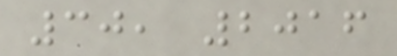30, 2016
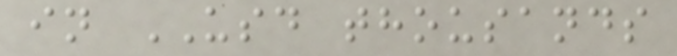in USD thousands
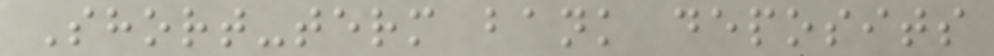Short-term bank deposits
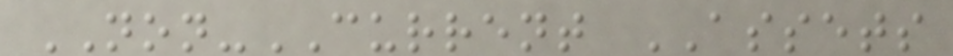NON-CURRENT ASSETS
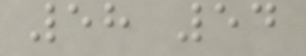58 54
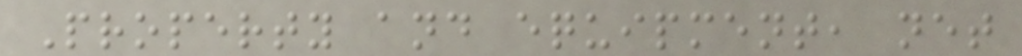Property and equipment, net
